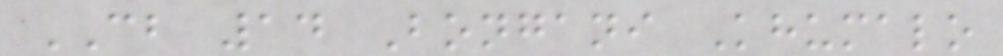CB 14 Bongani Khumalo
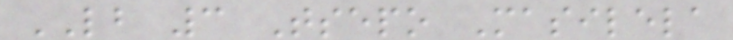LB 3 Tsepo Masilela
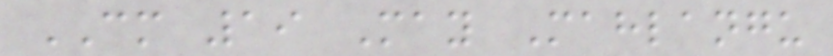CM 19 May Mahlangu
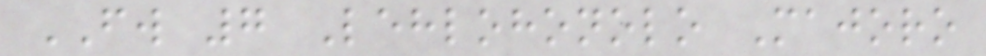FW 7 Lehlohonolo Majoro
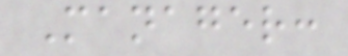Manager:
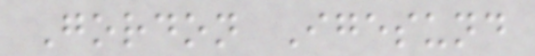Gordon Igesund
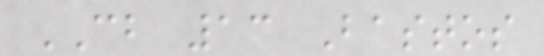CB 13 Bastos
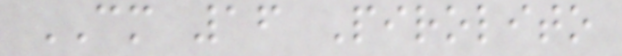CM 16 Pirolito
